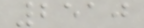2510
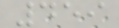459
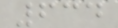634
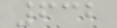632
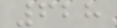628
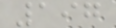197
